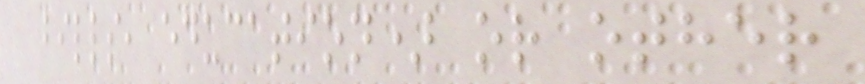bills, education) or other
